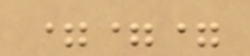===
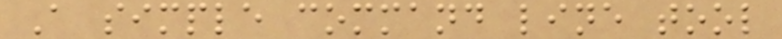A simple command line tool
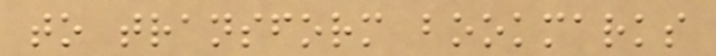to transform bookmarks
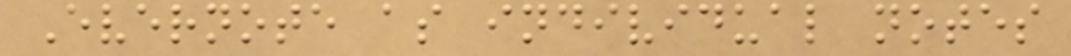Evernote as individual notes
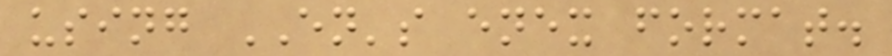using EN's enex format.
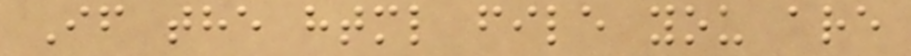If the html file you are
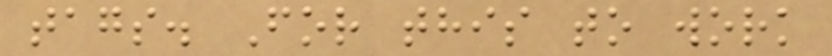tags. For this to work
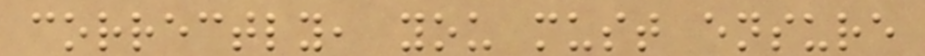correctly, you must ensure
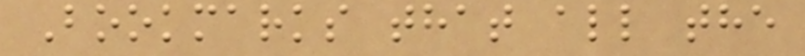Bookmarks that all the
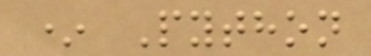* Python
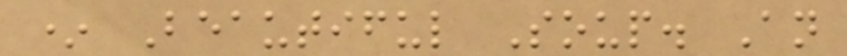* Beautiful Soup. An
